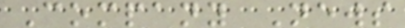Company News
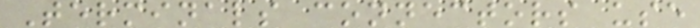Terminals connectors use
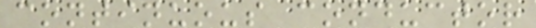continuous conductor
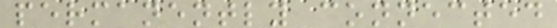permanently connected
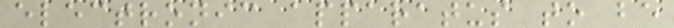electronic apparatus to be
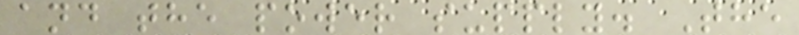and the power supply. The
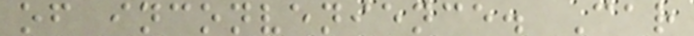of inconvenience. Car
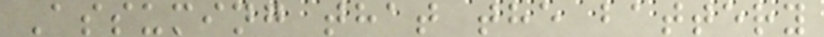Assuming that the battery
